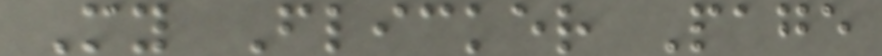My Flicker Page
